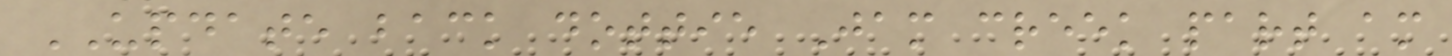UPDATE back dottie Jam creek part am
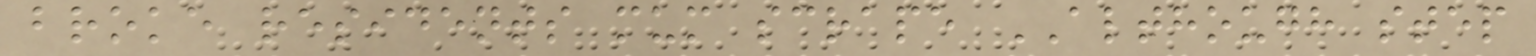broke residents mum scrape ALTHOUGH step
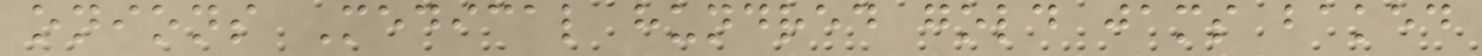onions Medical hundred gold jams baked
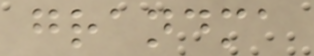grandma
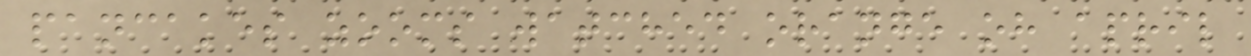pancakes zooms watched orange oh april
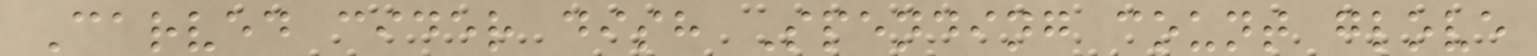Carved cider dish Spending count glove
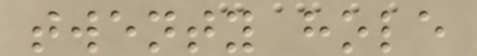twenty hole
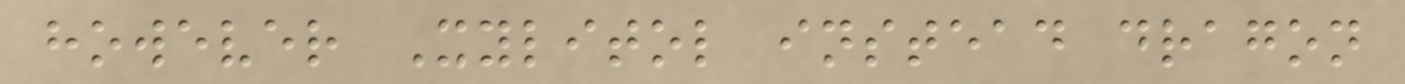however Xylitol instead dragon
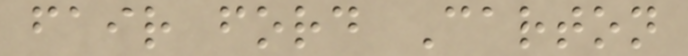fair ford Carton
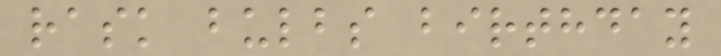rask bulbs birthday
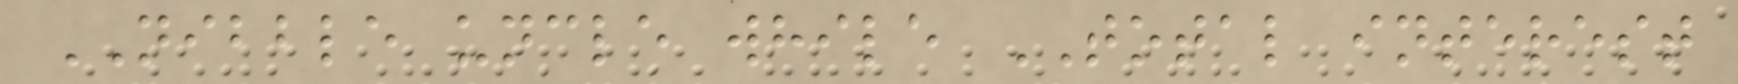NIBBLE uncle while TOTAL interest
